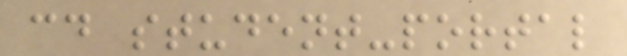cd student-portal
